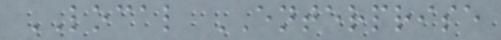LOCAL ENTERPRISE
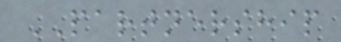PARTNERSHIP
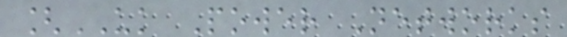[UK Power Networks
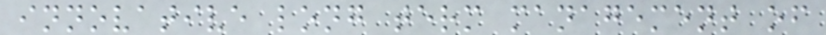innovative long term management of
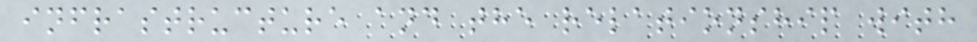infrastructure and the relationship with
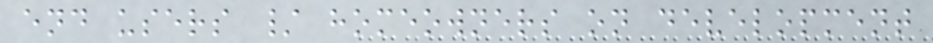end users / homeowners on development
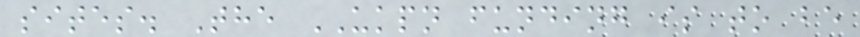sites. The UKPN funding is to be
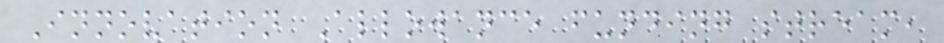Innovation Allowance funding stream,
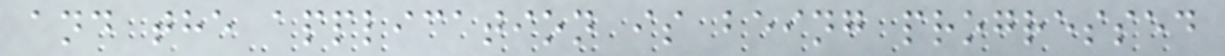and the application is being progressed
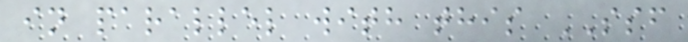in parallel with this SSF
